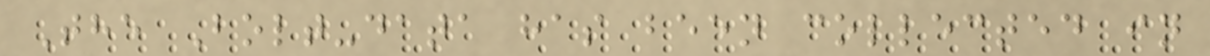The Bolt-data has been collected in
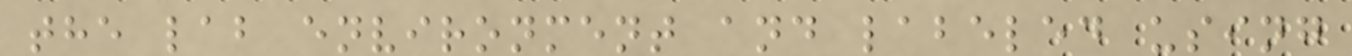the lab environment and labeled using
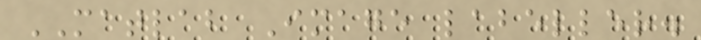MATLAB Image labeller.
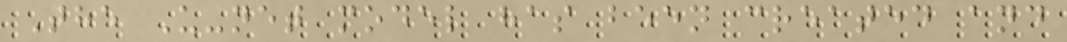The U-net model has been created and
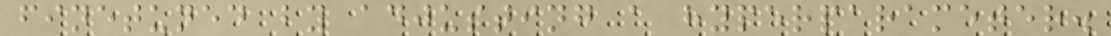finetuned by adjusting a hyperparameter.
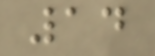14
